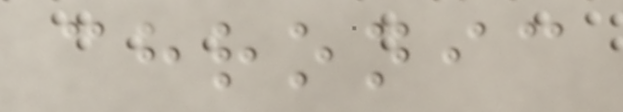chronic
